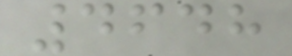4648
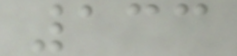133
